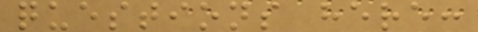questions here:
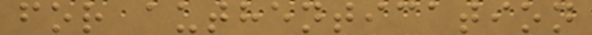for authentication
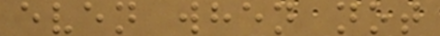even when not
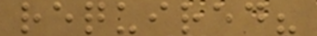required?
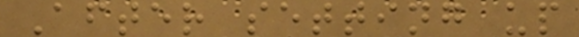After setting up
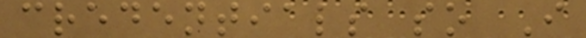credentials so I
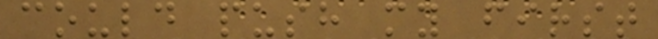could push my first
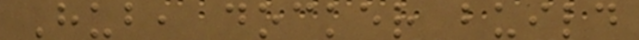Hub, docker build
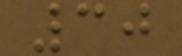30
